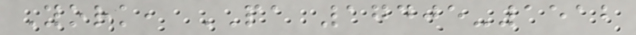York, PA 17405-1512
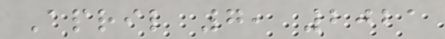April 7, 2021
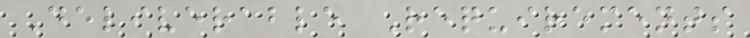Deliverable Requirements
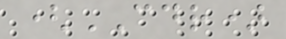(CDR)
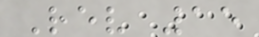Rev 15
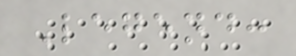Legend:
